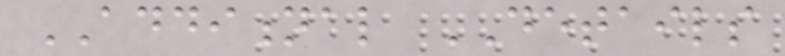ADDITIONAL DETAILS
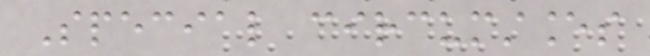Special circumstances
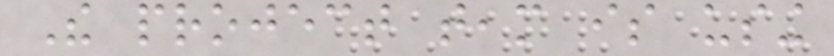The project team is using
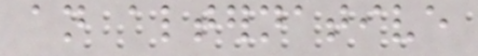an alternative
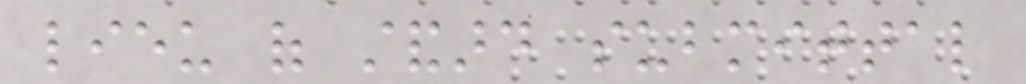lieu of standard submittal
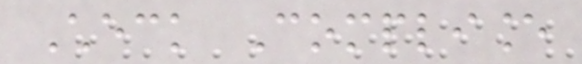Check Compliance
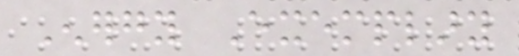Energy Exemplary
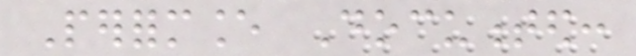Performance Documented:
